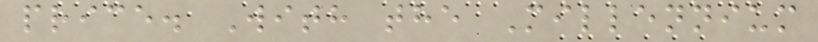price. With the Millennium
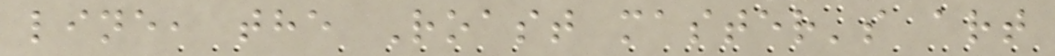line, the Roast master's art
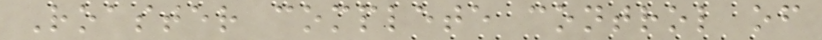Roaster complete control of
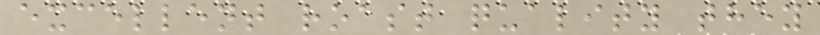excellent roast quality they
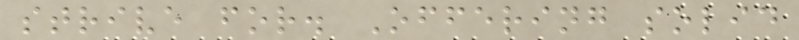strive for. Offering solid
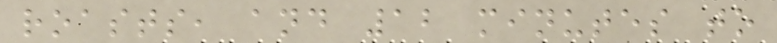roasts, and 12 minutes to
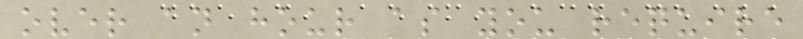over an hour as you require
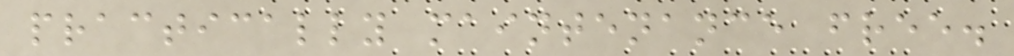practically maintenance free.
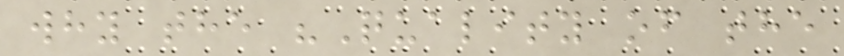why the "Quality of the
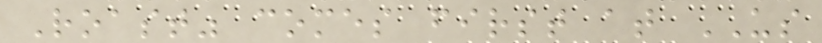Roast" comes first at US
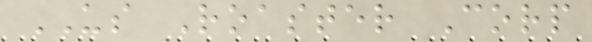US Roaster Corp
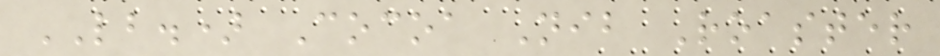LB.) Cocoa Nib Roaster
